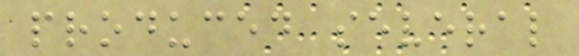produced several
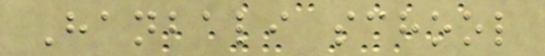Hanbali school
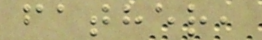father,
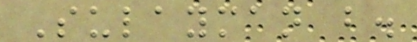Sulayman b.
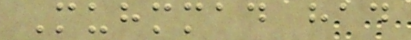Muhmmad had
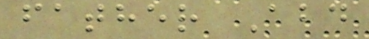father Abd
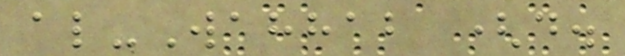al-Wahhab (d.
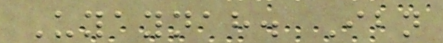Uyaynah. Ibn
